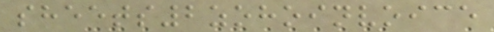sheets2zohoinvoice
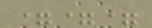===
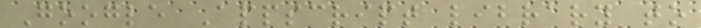Google Appscript library to
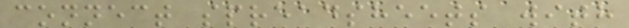connect spreadsheets with
